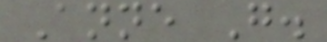Anne G.
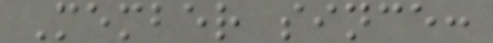Member since:
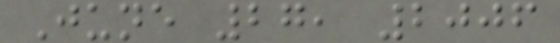June 27, 2006
